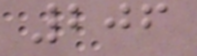206
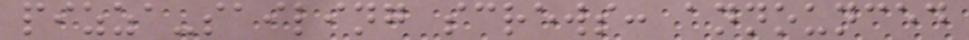pizza-sailing screws: announced
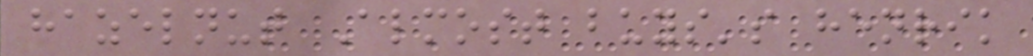hazelnut Almost buys's henrik
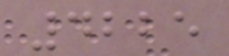4225
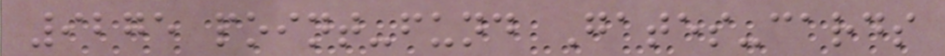9275 point-fund Gates-cards
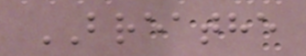BREATHE
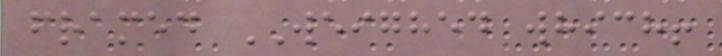framed WEIGHED which!
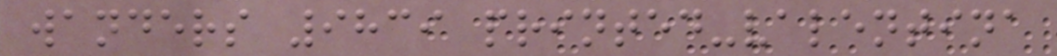wanders 9839 printed-valentina
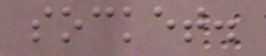socket.
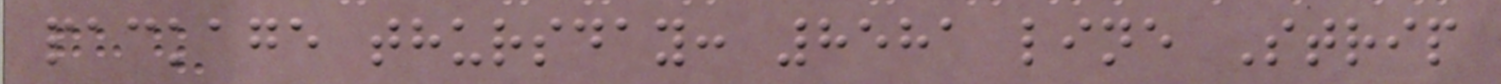package thursday: 8581 line Strip
